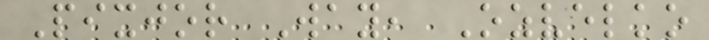Pixjor Way, Ozvelko
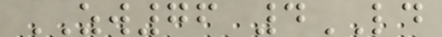ZW76 4LD
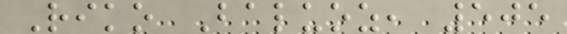Riko Baluoz, 505
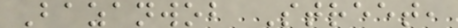Bazanwob Street,
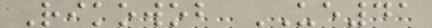Rikowob UE41
